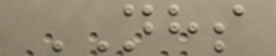NHS
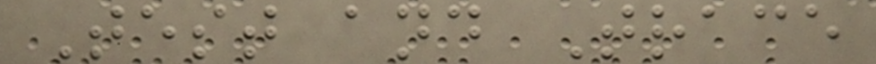Test and Trace
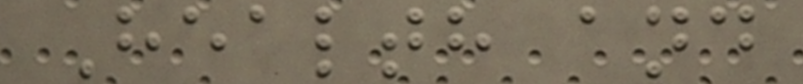Health and
